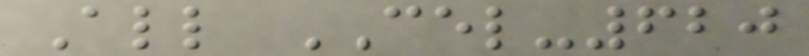All CEL-620
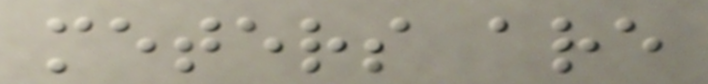meters are
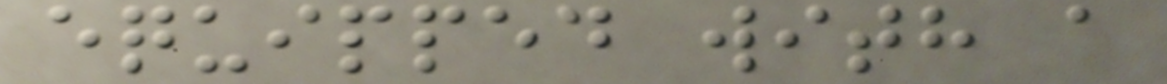equipped with a
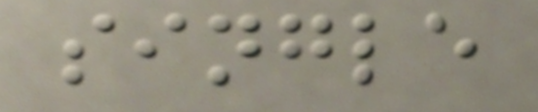single
